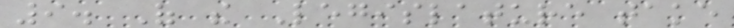9. Of the Legislature take
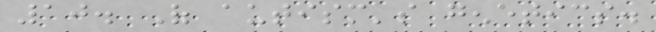10. Of autism's genetics.
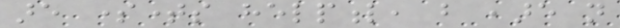are sometimes helpful, but ,are not
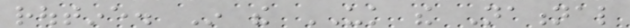routine. In the UK the National
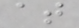at
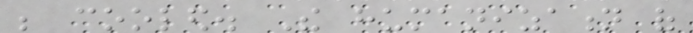be cooled. The humanization of
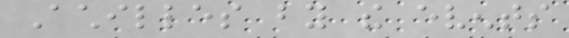Achilles by the events
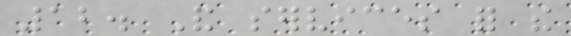12. And services for the
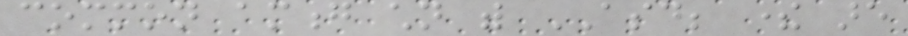common among children with ASD; there are
